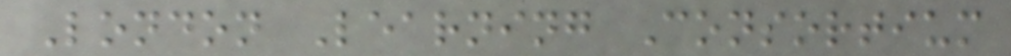London Learning Consortium
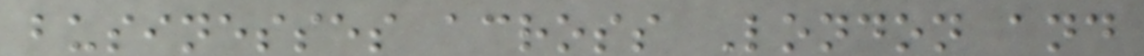businesses across London and
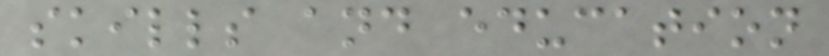skills and education
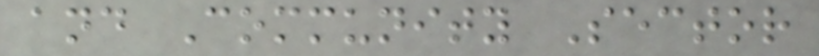and Community Sector
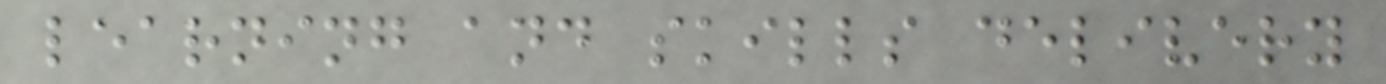learning and skills delivery
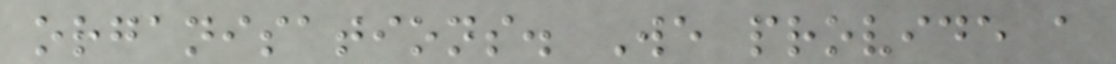organisations. We provide a
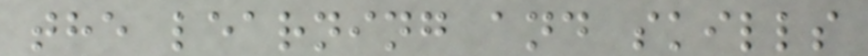the learning and skills
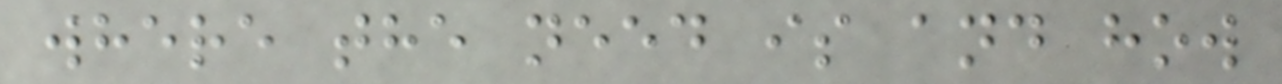where the need is and how
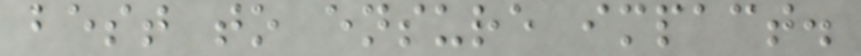best to ensure impact.
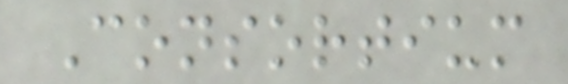Consortium
